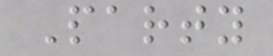Party
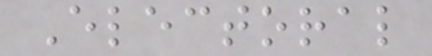Electoral
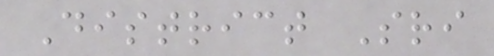District Sri
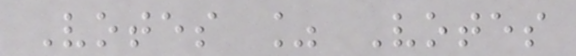Votes % Votes
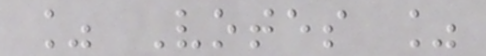% Votes %
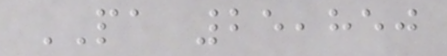PA 25,850
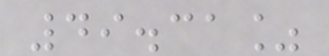49.31%
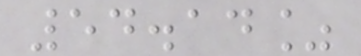54.14%
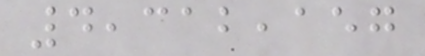4,312,157
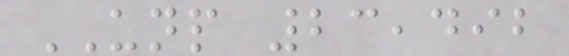UNP 23,492
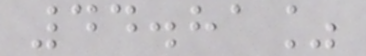44.81%
